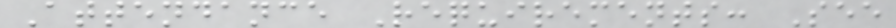Attendance Requirements: See
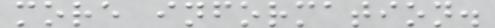more information.
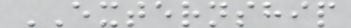EXTERNSHIP
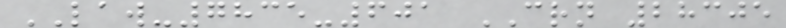LAW-7835-601 CRN 28305
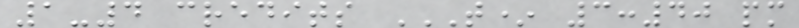1-4 credits T* 3:40 PM
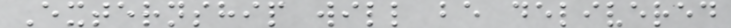Externship will be delivered
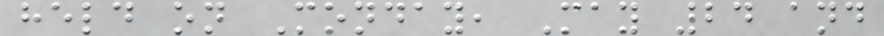held on Monday, May 24 and
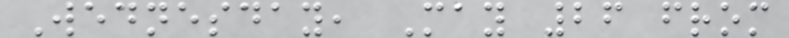Wednesday, May 26 from
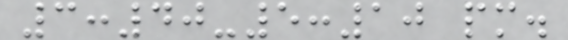3:40-5:10 pm.
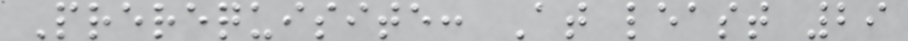Prerequisite: At least 29
